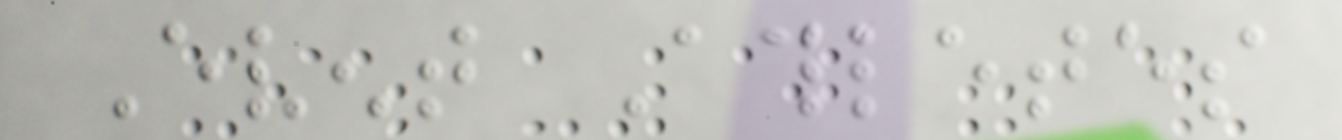Event Athletes
